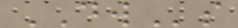DWs
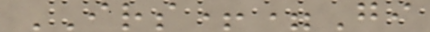IRS+=Gi
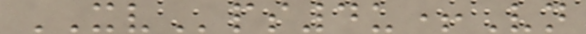XVps4u+Vn
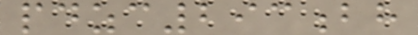pdzc293bh
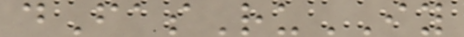dFasRuIY
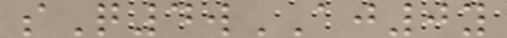sQ4wAJ0y
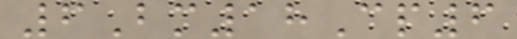6Bm18Cp6
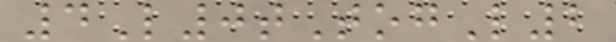4L0tTogL2
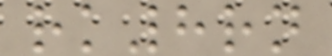rk8rn
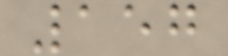157
